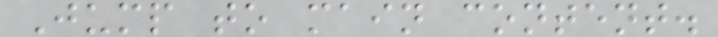Jump to main content.
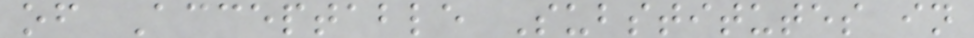of Acceptable Substitutes in
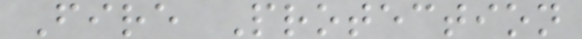Fire Protection
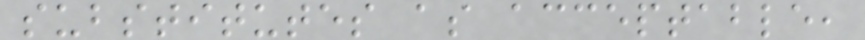substitutes as acceptable,
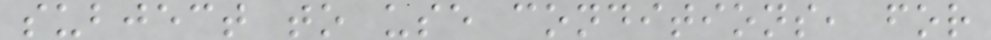subject to use conditions, for
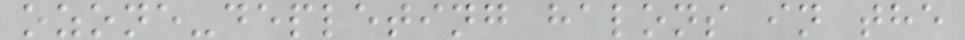ozone-depleting halons in the
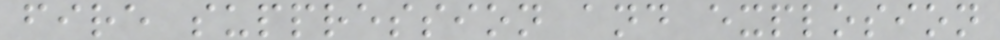fire suppression and explosion
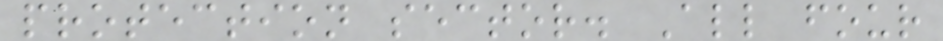protection sector. All four
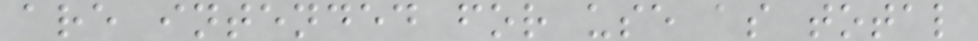are intended for use as total
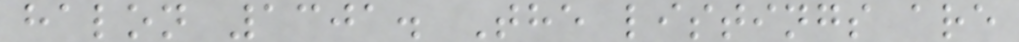halon 1301. The listings are
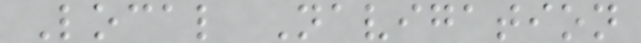Local Navigation
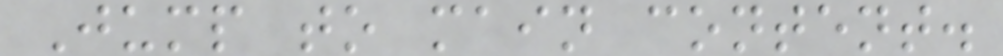Jump to main content.
